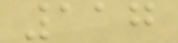117
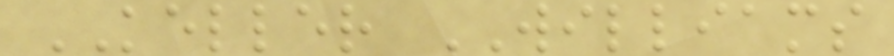KELLER WILLIAMS
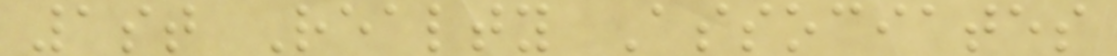1st Realty Associates
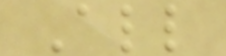All
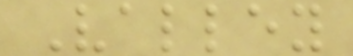Valley
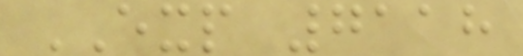EXP 7118
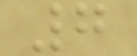7
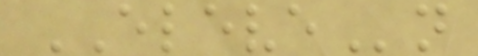ELEVEn
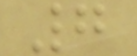7
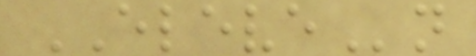ELEVEn
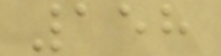158
